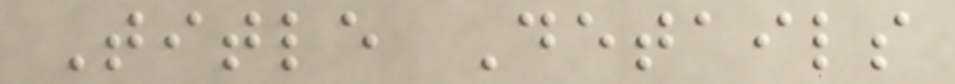Title Details
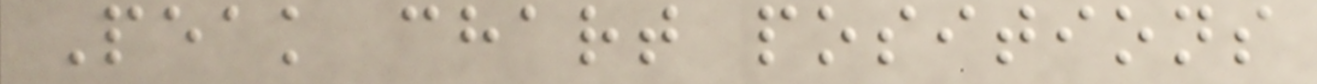Peak chart positions
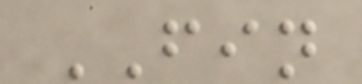FIN
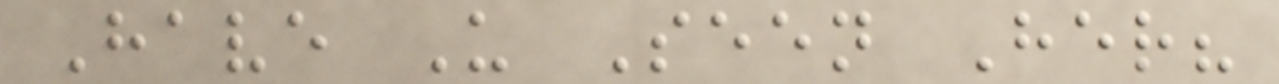Have U Seen Her?
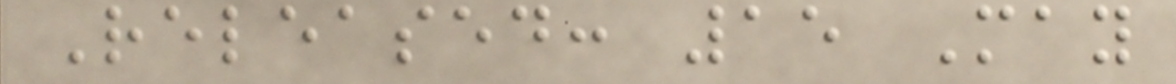Released: 15 May
